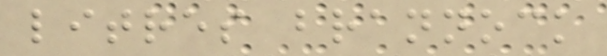litres brannock
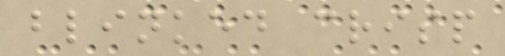blinked crisp
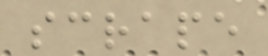scrape
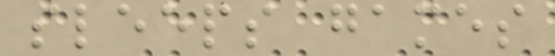sleeps games
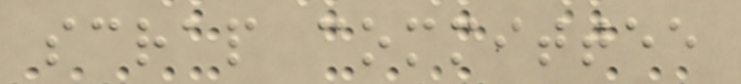scrap committee
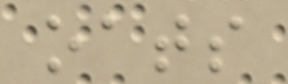oats
